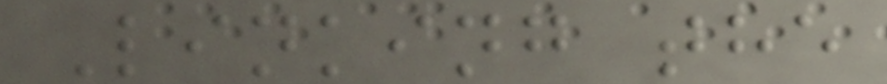Linking the
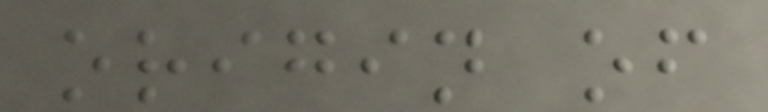origin of
